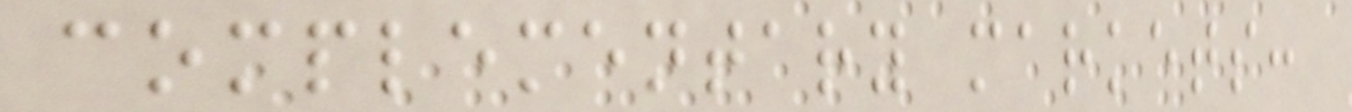complementary markets:
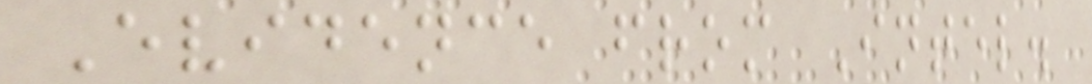Evidence from Intel.
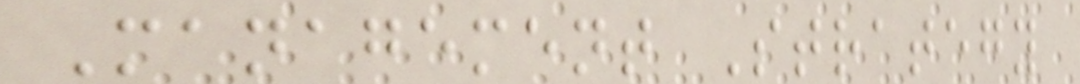Management Strategy
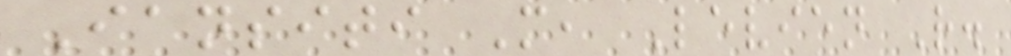Iansiti M, Levien R.
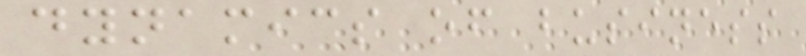dynamics of business
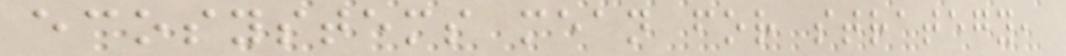ecosystems mean for strategy,
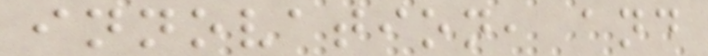innovation, and
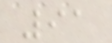91
